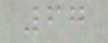67
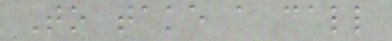To take a call
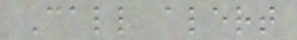Call alert
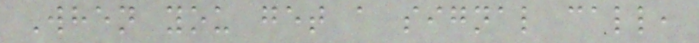When you get a signal call,
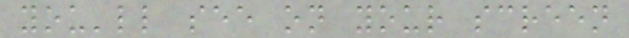you'll see on your screen
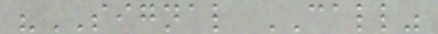"SIGNAL CALL"
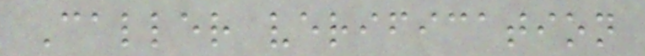Caller verification
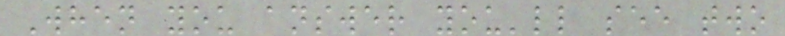When you answer you'll see two
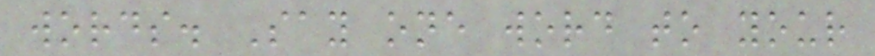words. Say one word to your
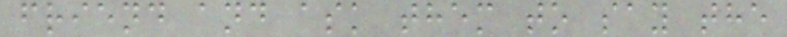friend and ask them to say the
